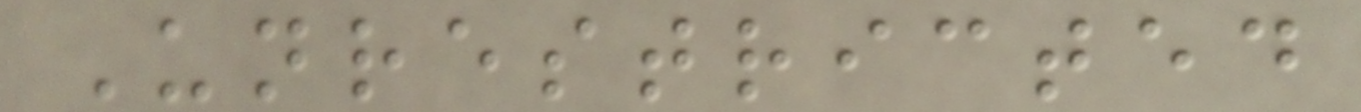Unrestricted
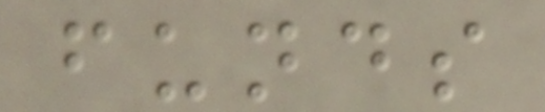funds
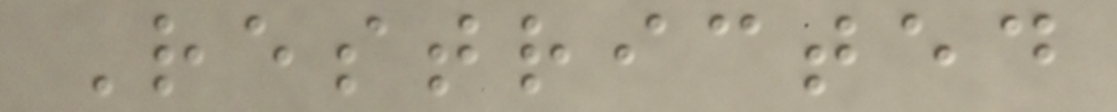Restricted
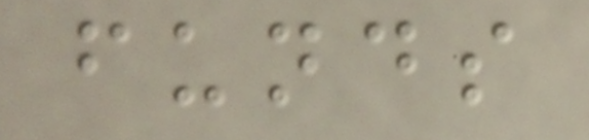funds
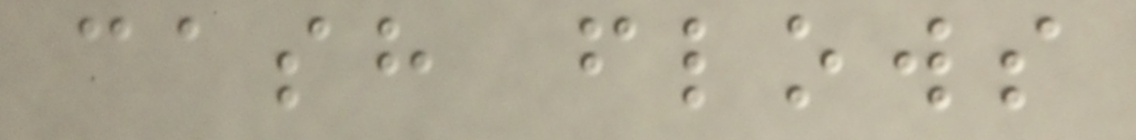cash flows
